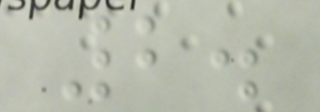2.
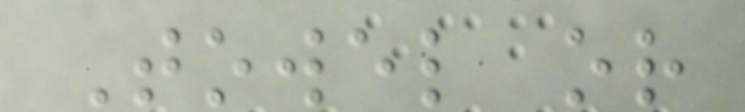Towel or
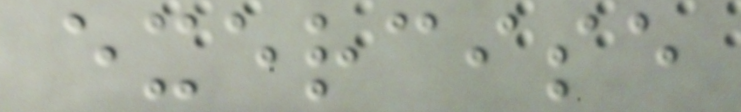exercise
